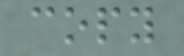copy
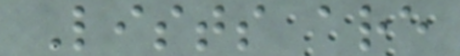Lists are
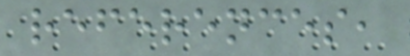references,
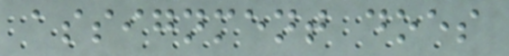assignment does
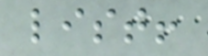list!
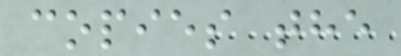copies the
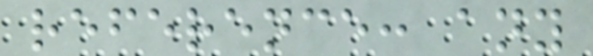reference: any
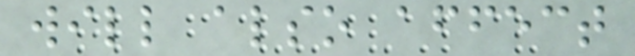will also affect
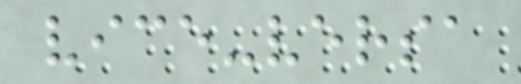vice-versa
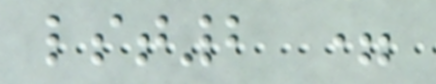lst2 =
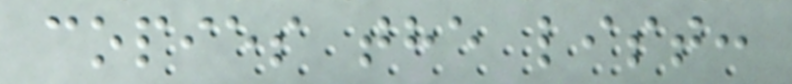copies the list:
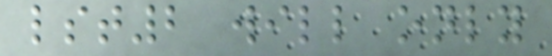lst2 will only
